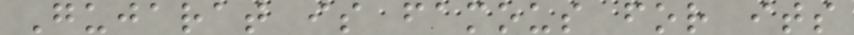Gujarat is famous for its
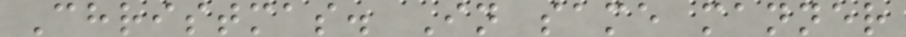Christmas. In same manner
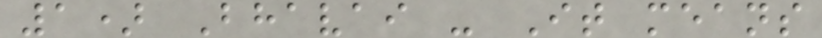1) Bhavai - It means
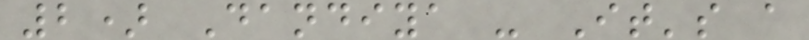2) Dandiya - It's a
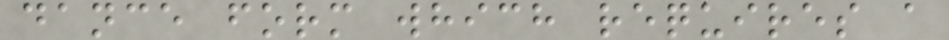dance form which requires a
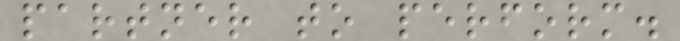partner to perform.
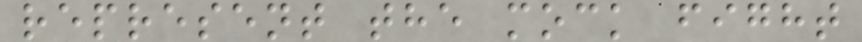represent the mock fight
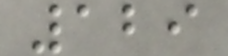129
